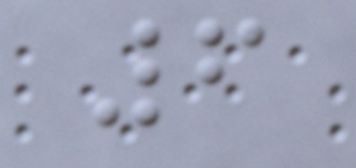6
